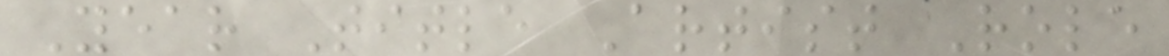Year Title Artist Role
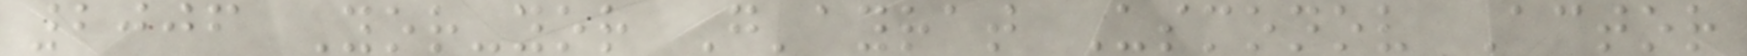2006 Yor-yor G'ayrat Usmonov Actor
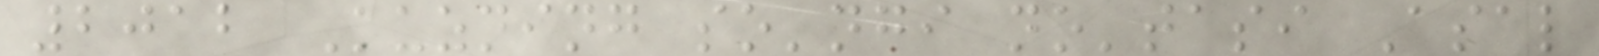2012 Kuzning so'ngi no'tasi Asal
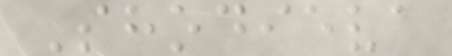Shodieva
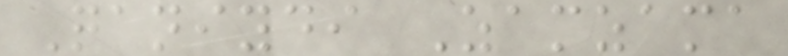Qaniydi Zamzama
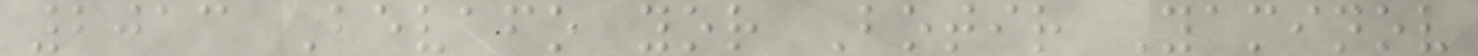2013 Bevafo yor Botir Yaminov
